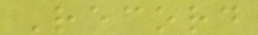Record
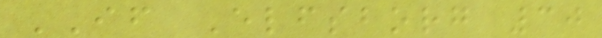IF Elfsborg 30
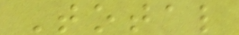Total
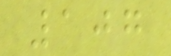107
